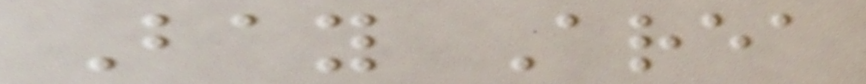Bay Area
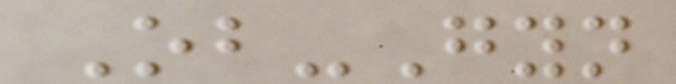Ob-Gyn
